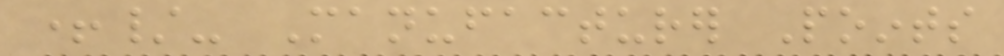+/- Manufacturer Points
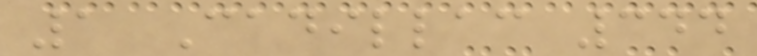1 Cadillac 344
